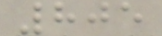805
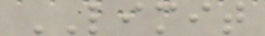LIMIT
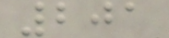201
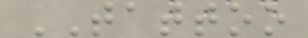TATTOO
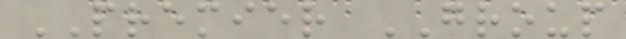PREMIER GROUP
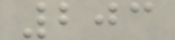203
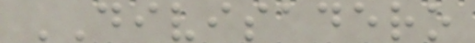DIVISADERO
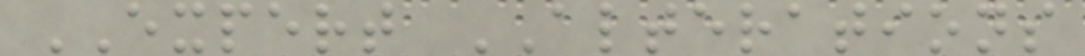EXPERT ALTERATIONS
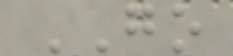GO
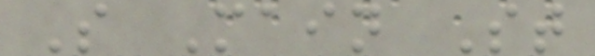S Main St
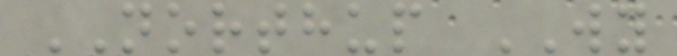NORTHUP WY
